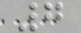7
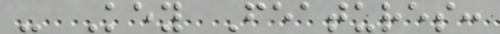- Key Features:
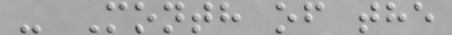- Month of the
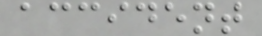accident
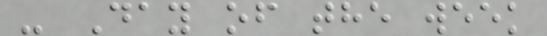- Day of the week
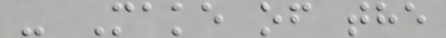- Make of the
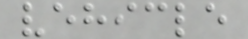vehicle
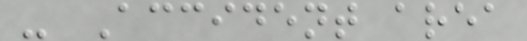- Accident area
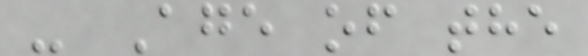- Age of the
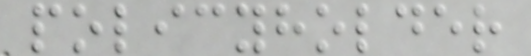policyholder
